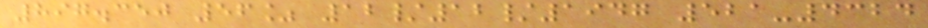897.350 56% 12/12/1947 521-4324
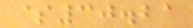$30.21
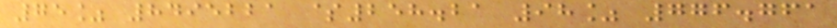75% 8495221 $258.21 98% 776.761
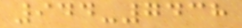944-7438
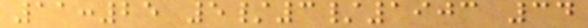11:25 5/3/1903 34
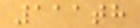111th
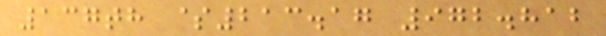137th $213.17 972.812
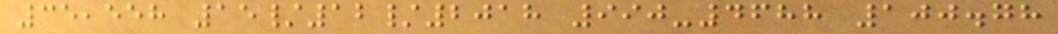35,558 15/12/2018 990-4688 100.78
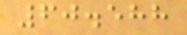60.588
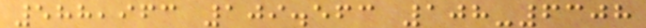588,963 109.563 108-6308
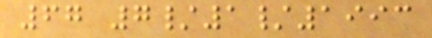67 7/1/1993
